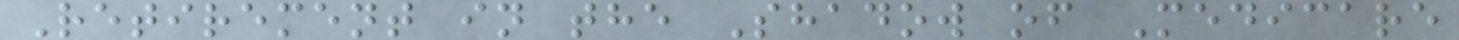Retirement in the Shadow of Medicare
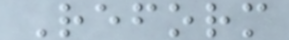Reform
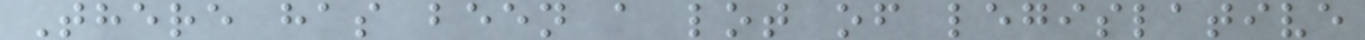There has been a lot of legislative
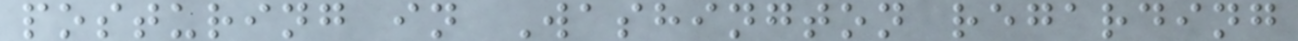posturing in Washington regarding
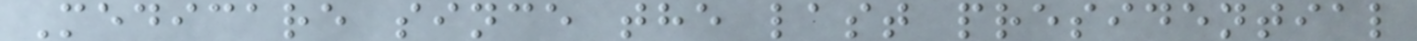Medicare since the last presidential
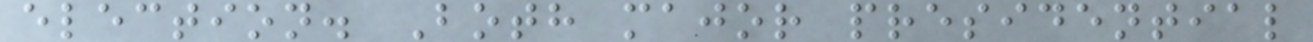election. Both major presidential
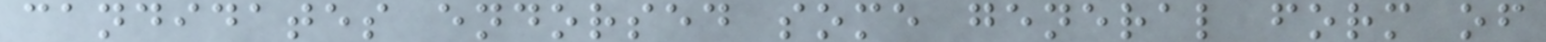candidates endorsed some general form of
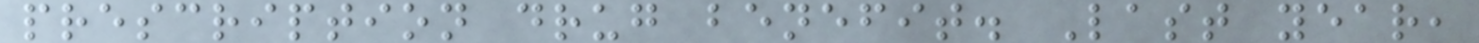prescription drug benefit. Last year,
